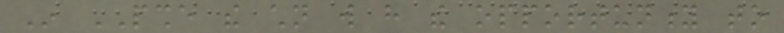In PSHE the children will have the opportunity to
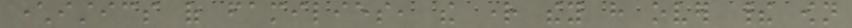characteristics of families, the right they have over their own
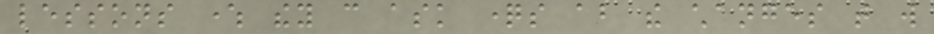lessons where they can ask questions about the changes that will
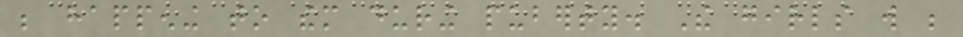be happening to them during puberty. The girls will be
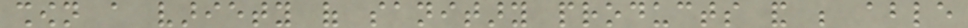shown a variety of sanitary products and be able
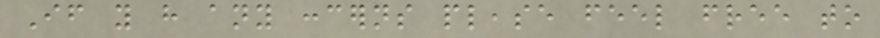If you have any concerns please feel free to
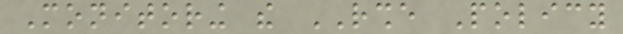Monitoring the RSHE Policy
